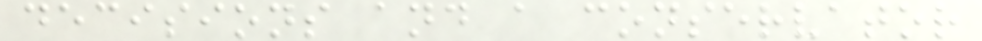decisions and a conservator
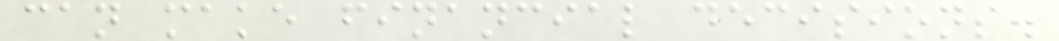can make financial decisions.
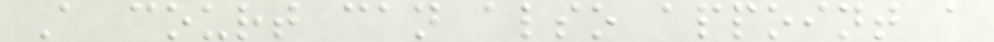A court can also appoint a
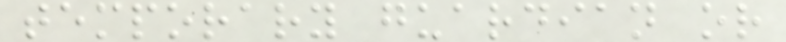temporary guardian or
